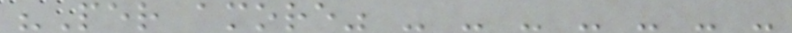"Per amore" - - - - - - -
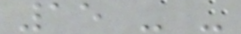15 - -
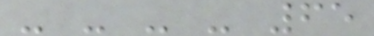- - - - 65
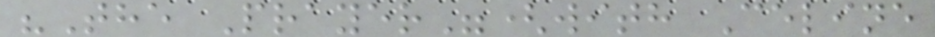"The Prayer"(with Celine
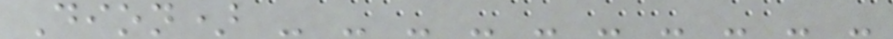Dion) - - - - - - - - - -
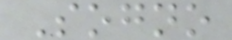Sogno
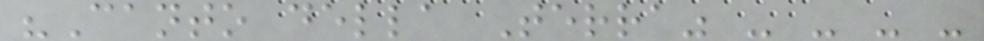"Canto della Terra" - - - -
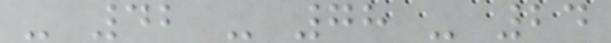- 42 - 78 - 24
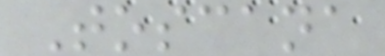Toscana
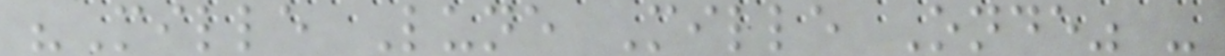"Mille Lune Mille Onde" -
